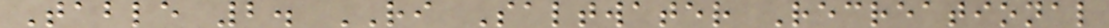Table 2. RI Saltwater Recreational
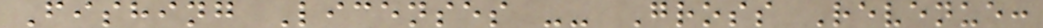Fishing Licenses -- Gross Revenue:
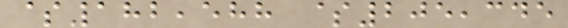$182,588 $205,345
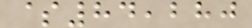$84,280
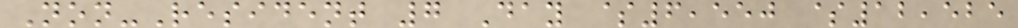Non-Resident 7 Day $6,550 $12,525
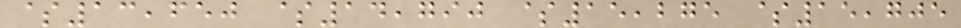$13,650 $14,790 $15,275 $15,705
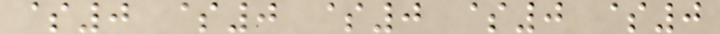$0 $0 $0 $0 $0
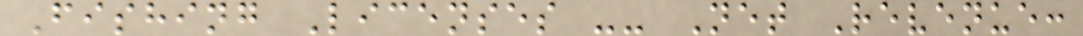Fishing Licenses -- Net Revenue:
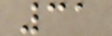31
